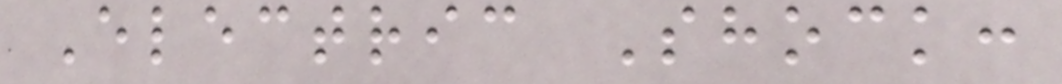Electric Shock:
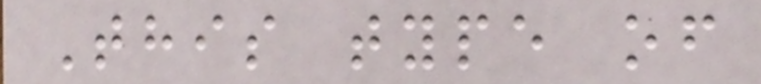This type of
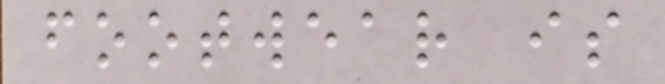footwear is
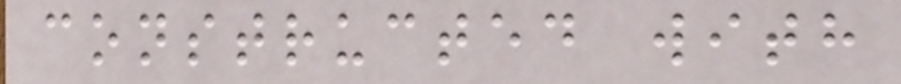constructed with
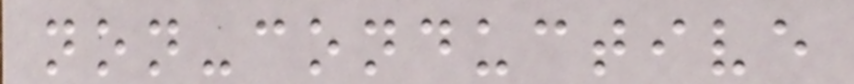non-conductive
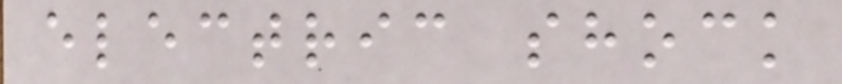electric shock
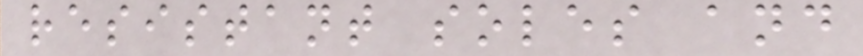resistant soles and
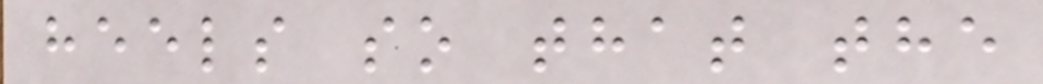heels so that the
